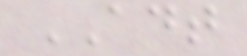ADT
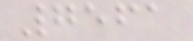7561
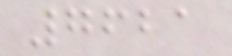7621
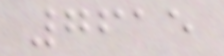7615
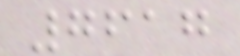7617
